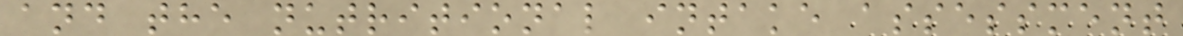and the nutritional intake assessment
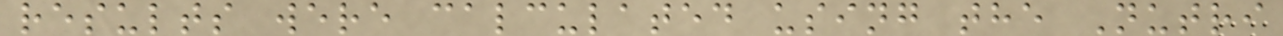results were calculated using the Nutri
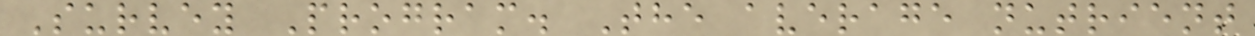Survey Program. The average nutrient
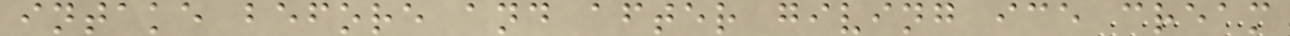intake before and after giving ice cream
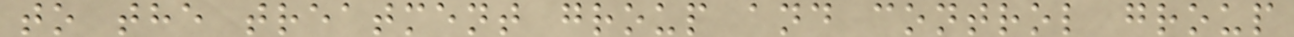to the treatment group and control group
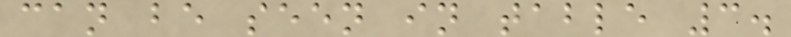can be seen in table 3.
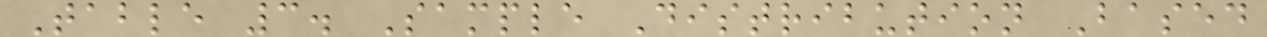Table 3. Sample Distribution Based
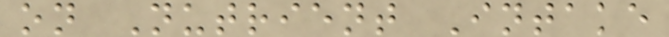on Nutrient Intake
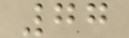77
